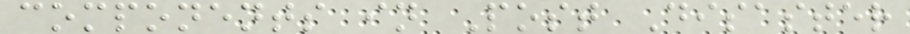components in Post Disaster
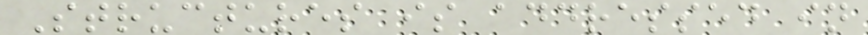Structures is addressed in
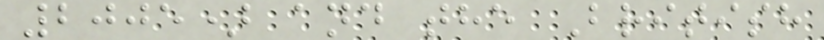2005) and the British
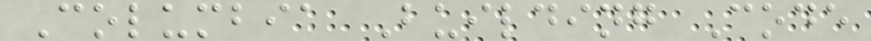Columbia Building Code
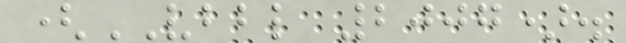(VBBL 2007).
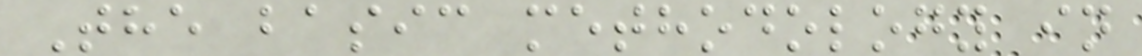The basic methodology in
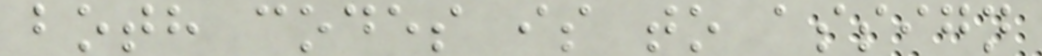both codes is to assign
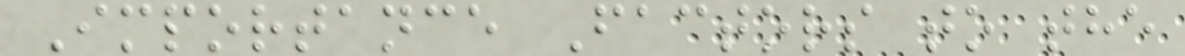Importance Factors to the
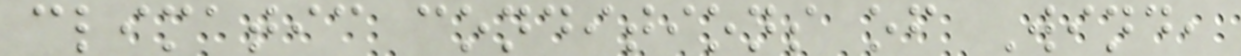climatic conditions of Wind,
